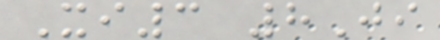Xi3 8Ji
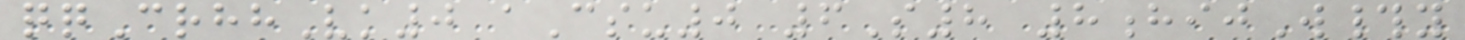qqCrhhVk0 aCsu0 6S8 8hijW#y
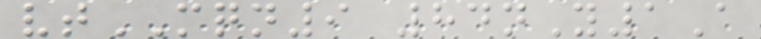vtMQN9 84nY1A
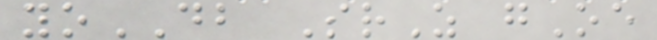yoDB SrZ gOe
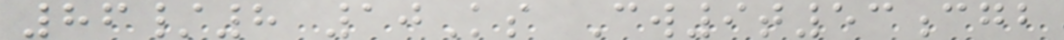86/8 10Ks Cw9t53cgb
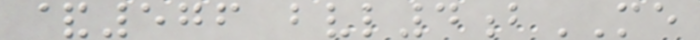&576 bvl4bME
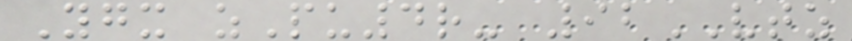Ygx zPu4r- 92VTZ
